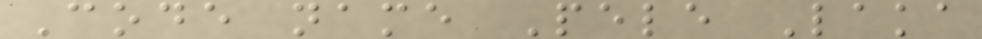Code name Pele Laka
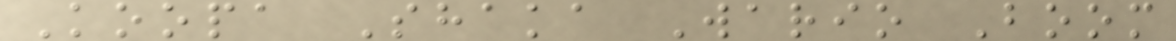Koopa Shaka Wario Boom
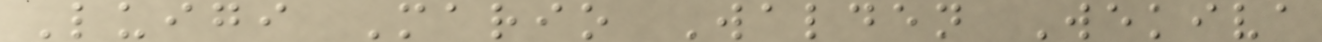Luigi Mario Walden Wekiva
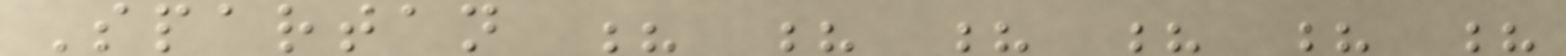Spartan ? ? ? ? ? ?
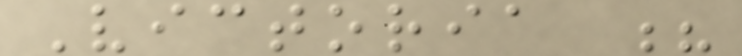Victoria ?
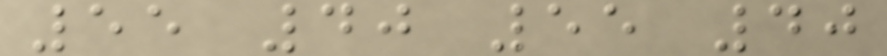55 40 55 40
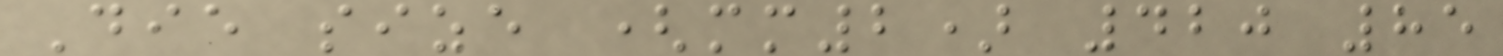Die size (mm2) 420 85
